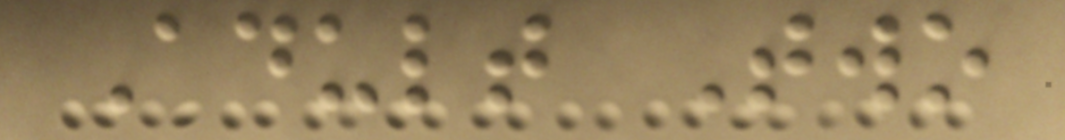Adult Two
